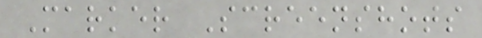Marker Screenshots
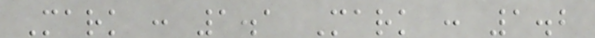Mark : 1.1 Mark : 1.2
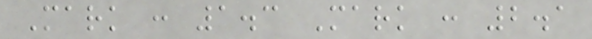Mark : 1.3 Mark : 2.1
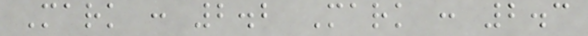Mark : 2.2 Mark : 2.3
